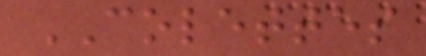COLETTES
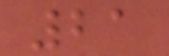21
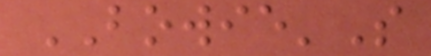BOWIE'S
